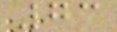73
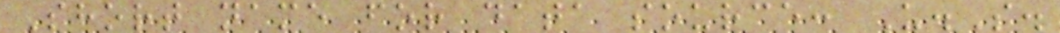Short name for data source: U.S.
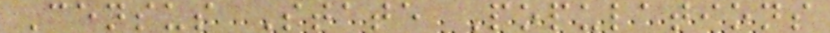Census State Populations
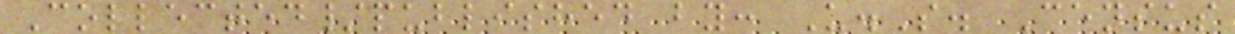Collected/published by: U.S. Census
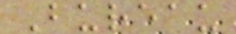Bureau
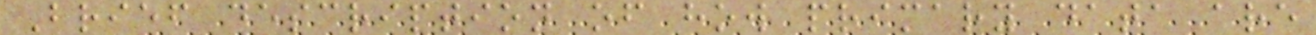Brief description of how primary data are
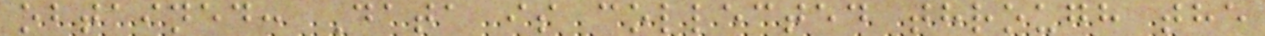obtained: Data is collected through the
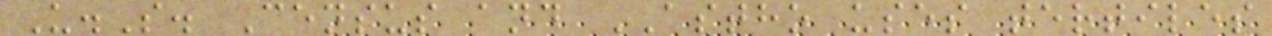U.S. Census and ASTHO uses tertiles
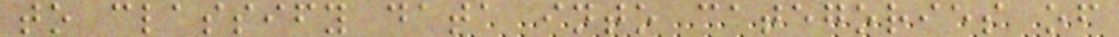to classify data into categories of
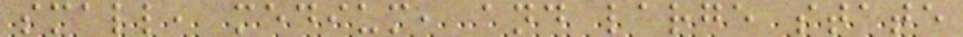small, medium, and large state
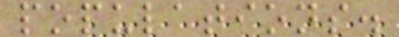populations.
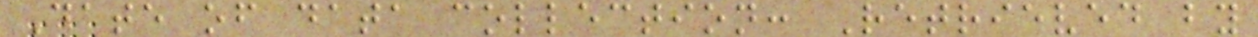Date of data collection: Retrieved by
